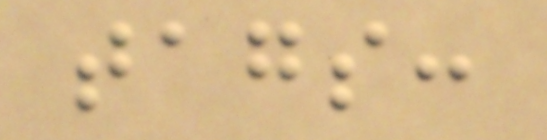tags:
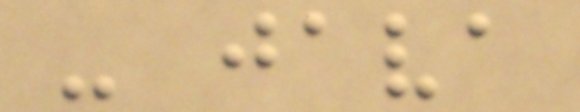- java
